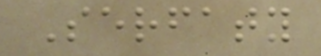Serfaty
